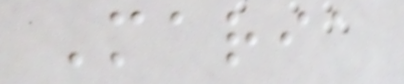Maria
